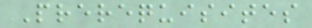Prerequisites
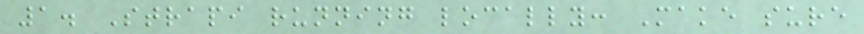1. Strapi running locally: Make sure
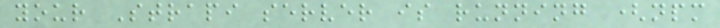your Strapi server is running (npm
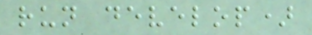run develop)
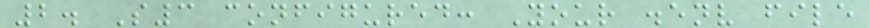2. S3 configured: Your .env file
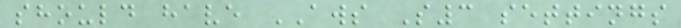should have AWS S3 settings
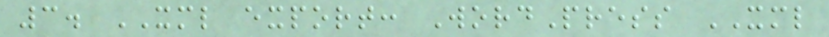3. XML export: WordPress XML
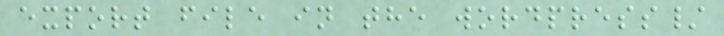export file in the wordpress/
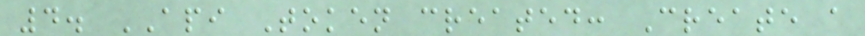4. API Token created: Create a
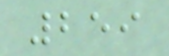259
